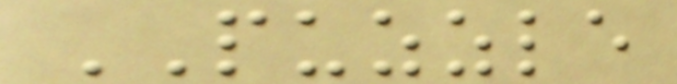PUZZLE
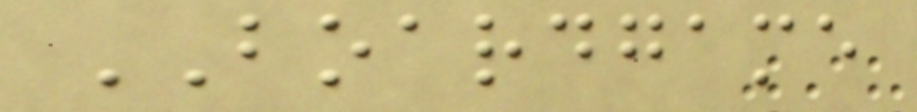BOARDGAME
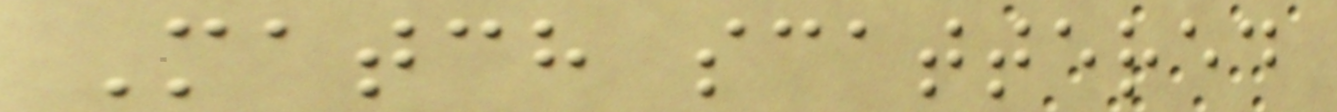Match scattered
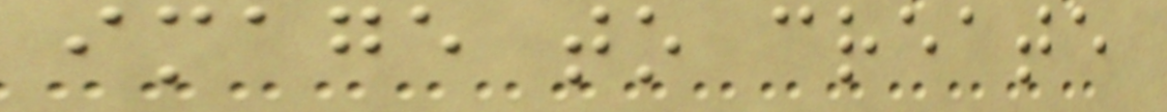image to create
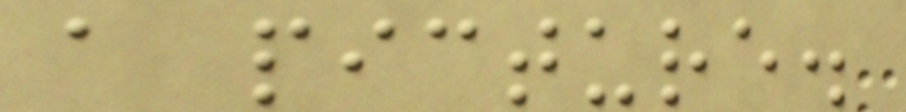a picture.
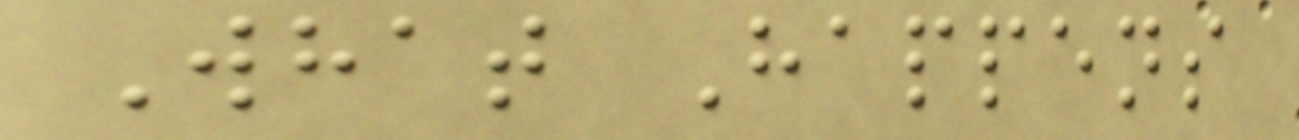What Happens
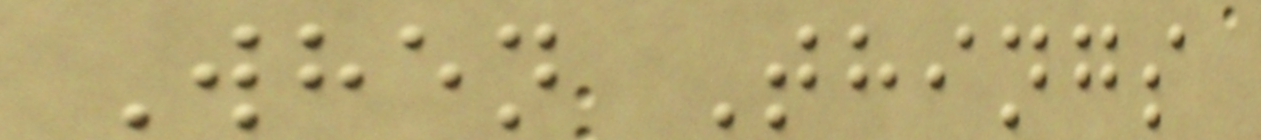When Things
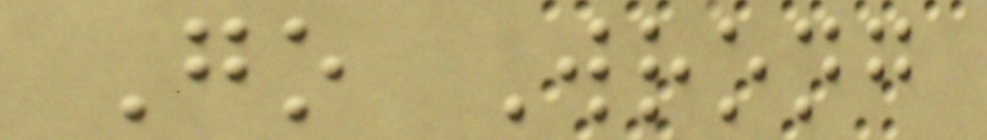Go Wrong
